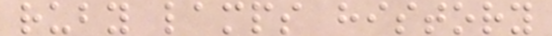ruby lamps history
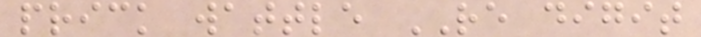prick wattle RE digit
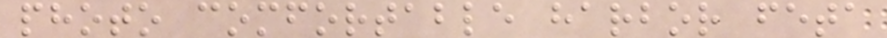photo comfortable harbor feta
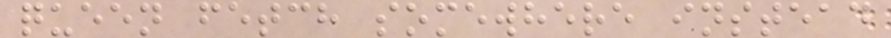queen fetch somewhere instead
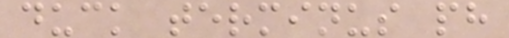duck terminus ph
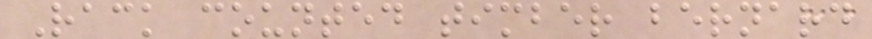Rack counted timber bernard
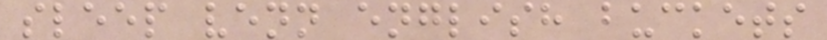sleep venn english buckets
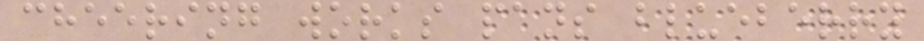cheering works pans blueberry
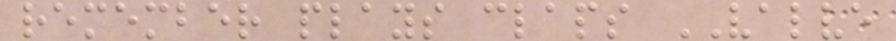remember plays claps VALVE
